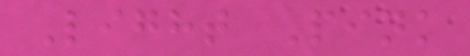Light Pink
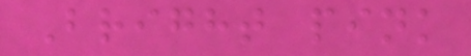Bright pink
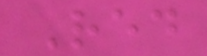Red
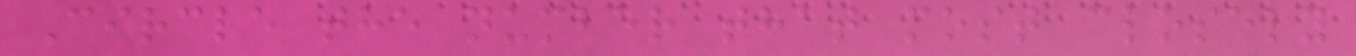Circle the number that most closely
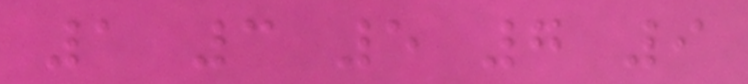1 3 5 7 9
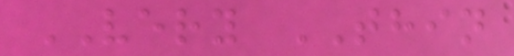VERY THIN
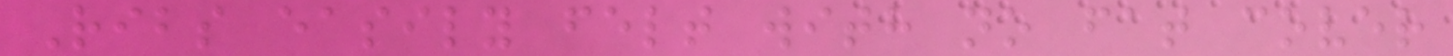Ribs easily felt with no fat cover
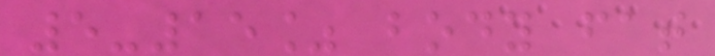5-15% body fat
